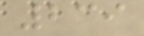239
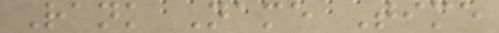Rank Name Time
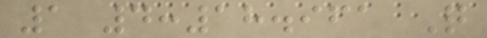1 4:18.961 Q
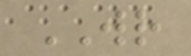WR
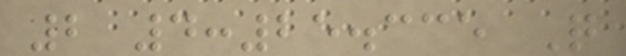2 4:25.335 Q
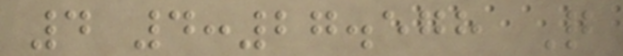4 4:27.578 Q
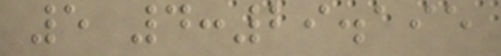5 4:29.195
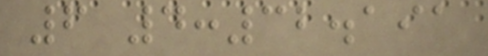6 4:32.191
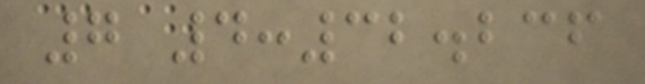7 4:32.236
